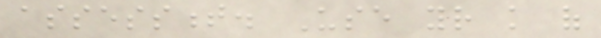assessment. Use your knowledge of
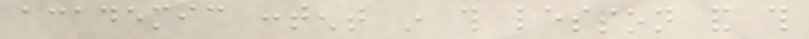academic content in this lesson and this
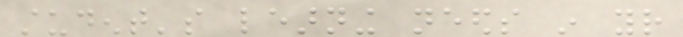student's learning needs in your
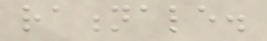rationale.
